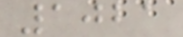1021
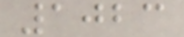1023
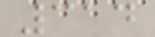314
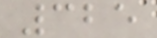325
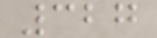327
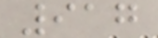917
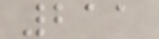211
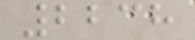2238
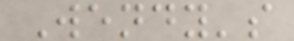Wendy's
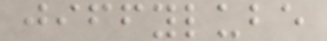jiffylube
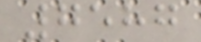7587
